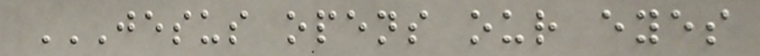JESUS OPENS OUR EYES
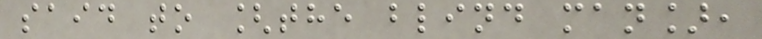said to [the blind man],
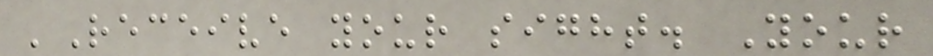'Receive your sight. Your
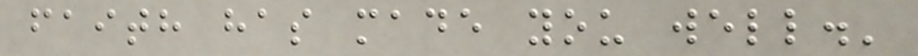faith has made you well.'
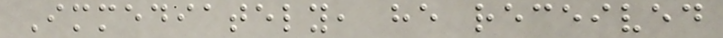Immediately, he received
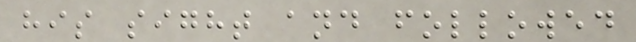his sight and followed
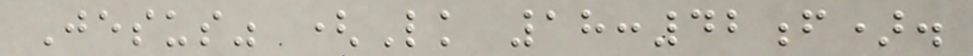Jesus" (Lk 18:42f).
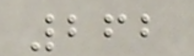262
